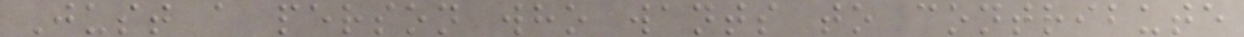Just a person who wants to contribute
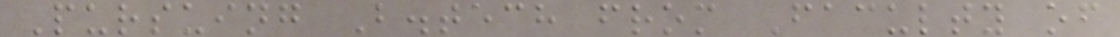Pursuing B.tech from Faculty of
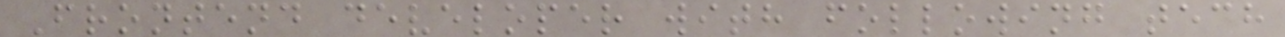Frontend developer with following tech
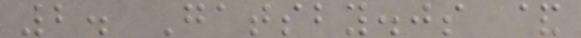2. Gatsby.js &
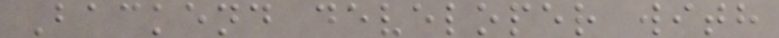Backend developer with
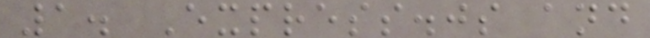1. Express.js and
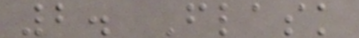2. Flask
